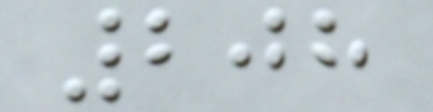208
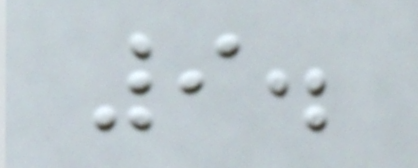9.
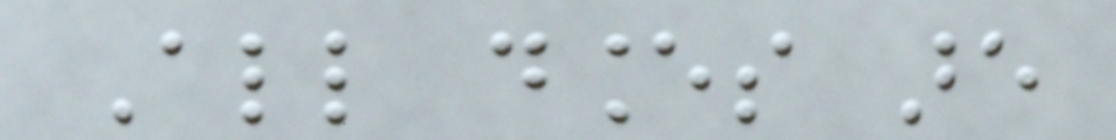All dances are
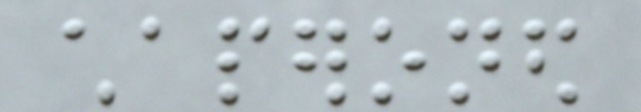chaperoned
